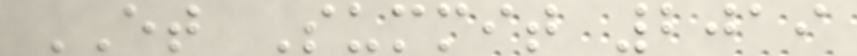ET Summit 2019
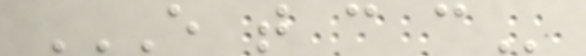E T C C
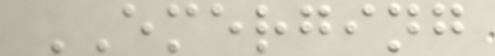EMERGING
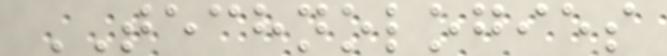TECHNOLOGIES
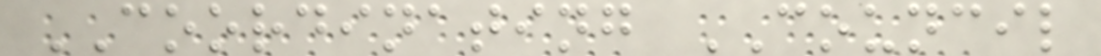COORDINATING COUNCIL
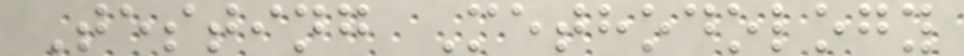Testing Methodology
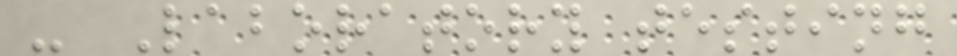- Laboratory testing
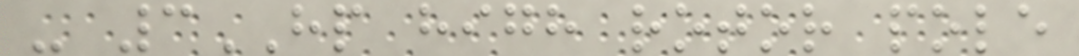- 3HP high rotor pole
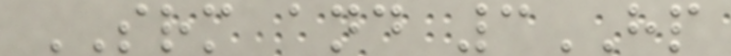SRM and 3HP
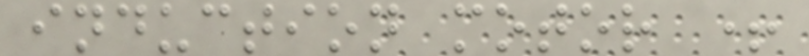induction motor +
